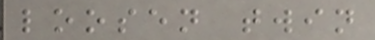loosen twin
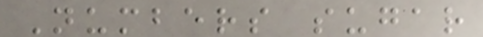Numbers sugar
